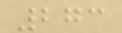273
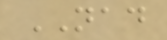NAD
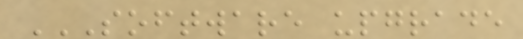SOFTWARE UPGRADE
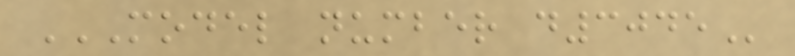MODEL NUMBER D3045
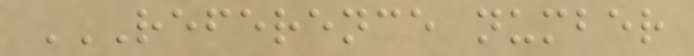REFERENCE NUMBER
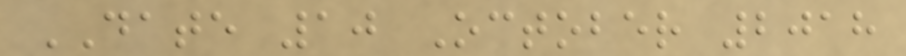DATE 10 October 2018
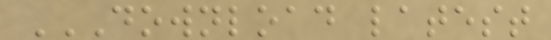DOWNLOAD LATEST
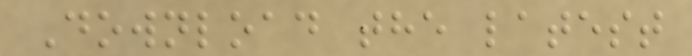Download the latest
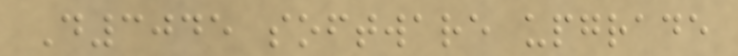D3045 software upgrade
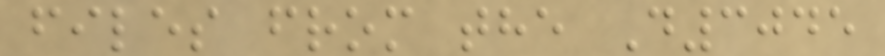files from the D3045
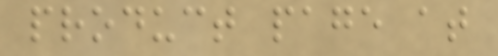product page at
